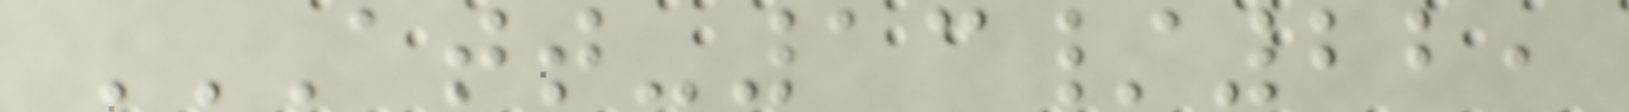ATT-13/22,
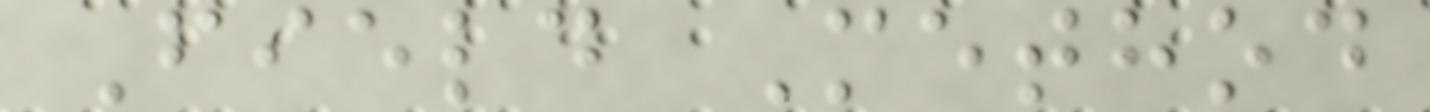Field Method
